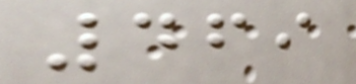469
